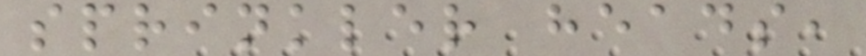sprinkler heads,
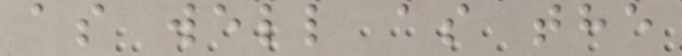as well as the
